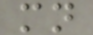mn
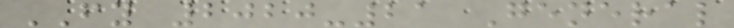FY 2020-21 General
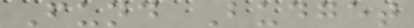Fund Budget
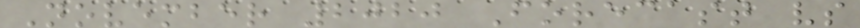November 2020 Forecast vs
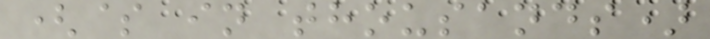($ in thousands)
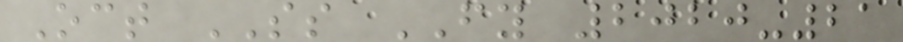Oct SS FY 2020-21
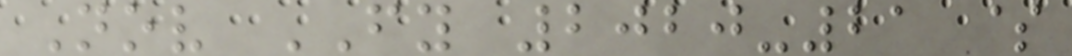Nov FY 2020-21 $
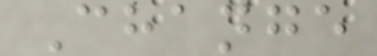Change
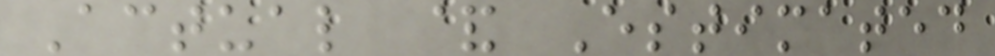Actual & Estimated
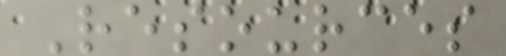Resources
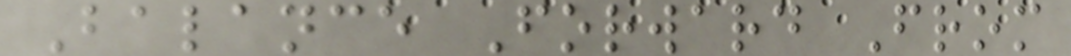Balance Forward From
